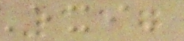117
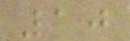10
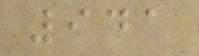941
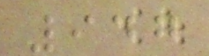947
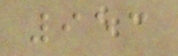953
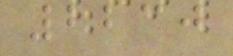2230
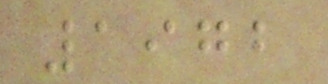1972
